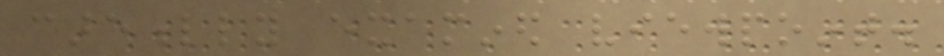carefully examined viewpoint.
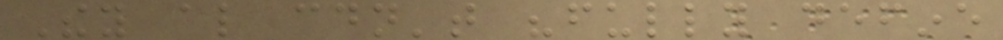They also couldn't "fully define
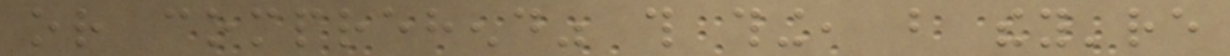or comprehend" this thing, but they're
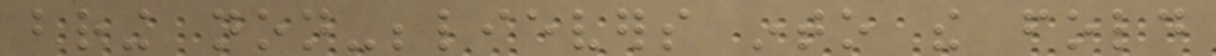bring non-believers into the fold
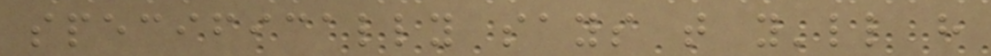specifically says that you'll have
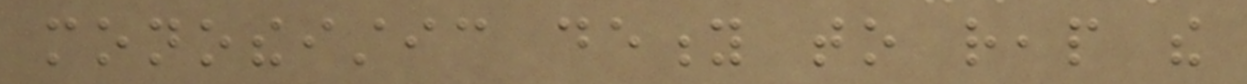monotheistic deity to reap the
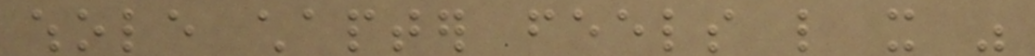whole chapter feels like it was
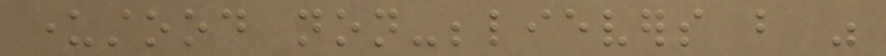understood non-believers but was
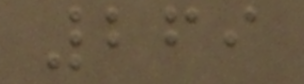269
